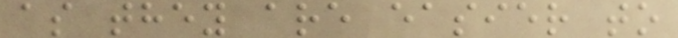as they are easier to
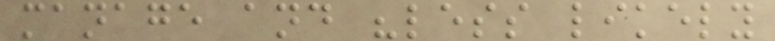manage and "less likely
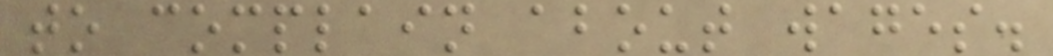to complain about wages.
